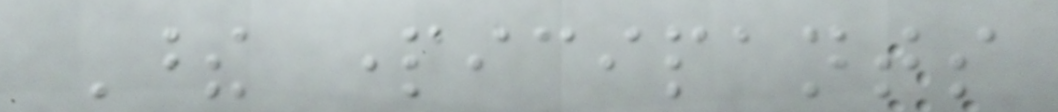These participants
